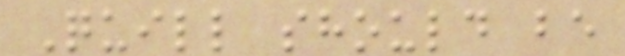Quill should be
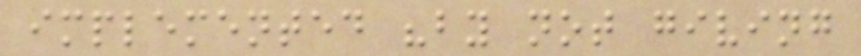implemented "by not giving
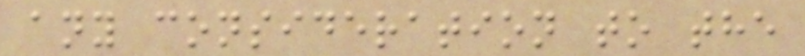any consideration to the
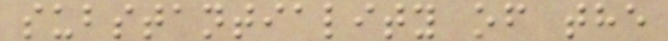substantiality of the
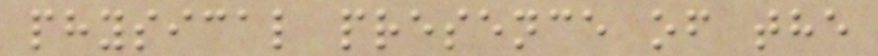physical presence of the
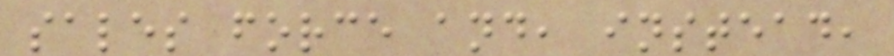sales force and, instead,
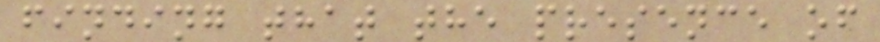finding that the presence of
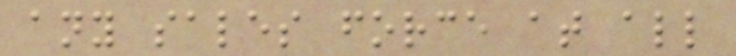any sales force at all
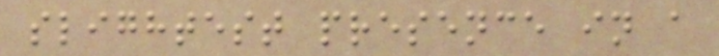slightest presence in a
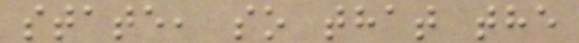state, so that the
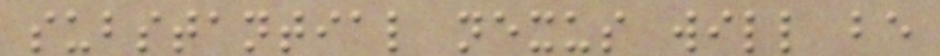substantial nexus will be
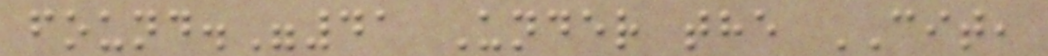found."41 Under the CIT,
